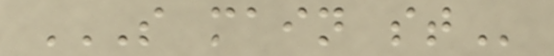S MAIN ST
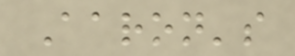Aaron's
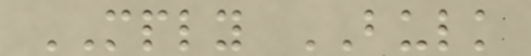MPLY BULK
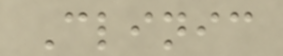Clinic
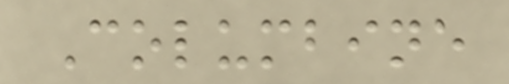Columbine
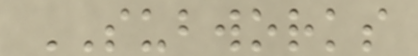SUBWORKS
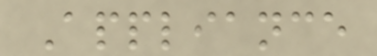Appliance
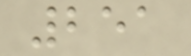251
